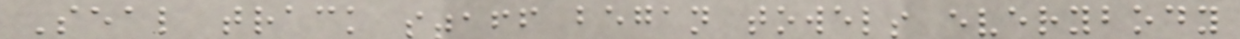Seal track staff began towels everybody
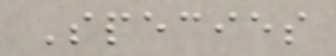Species
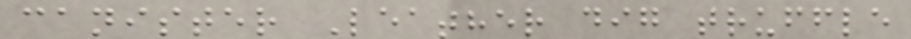canister Leather dig truffle
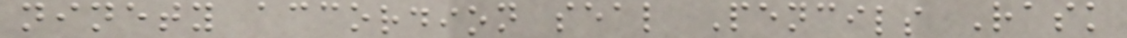ninety accordion seal Pencils Rask
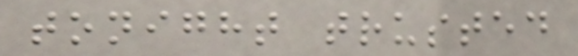tonight trusted
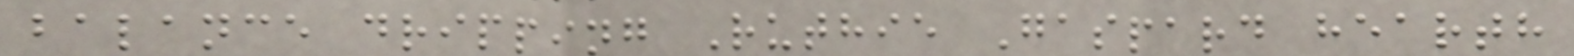balance dripping Ruthie Gaspard hearth
